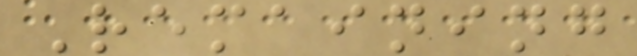Remaining
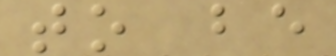to be
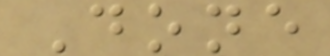Done
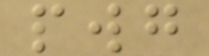pwg
